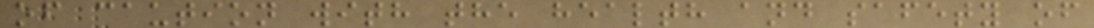of caution with the health and safety of
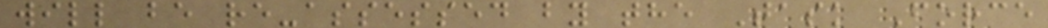will be re-assessed by the Task Force
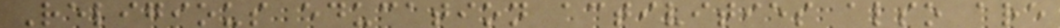Religious education activities also are
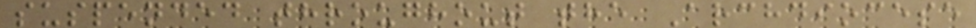suspended throughout the Archdiocese
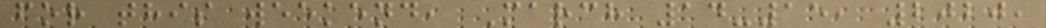for this weekend, March 14-15, 2020,
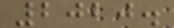2020.
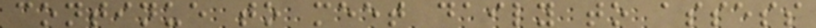continue to meet daily to assess
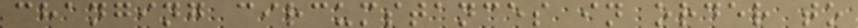changing circumstances in order to
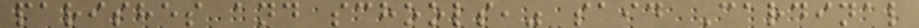parishes and schools," said Cardinal
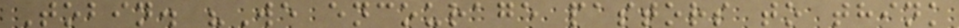Tobin. "We encourage pastors to think
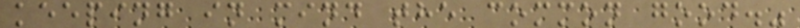keeping in mind the common good."
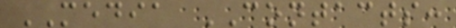MEDIA CONTACTS:
